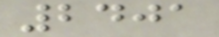2401
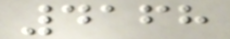4168
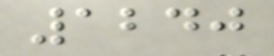1240
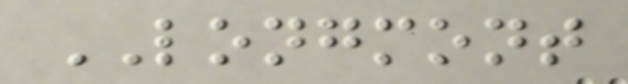LONGMONT
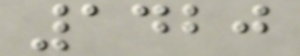1420
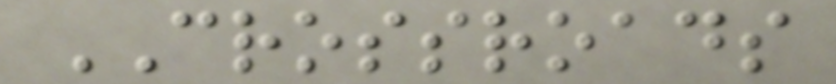CROSSROADS
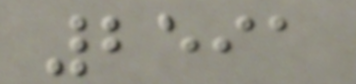2591
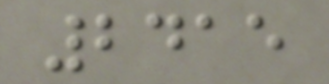2415
